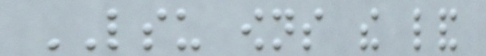LSU owns the land
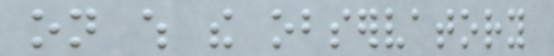on which the observatory
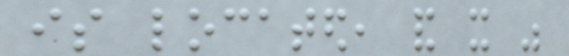is located, and it was
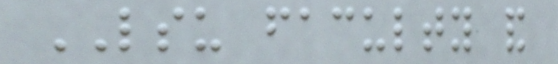LSU faculty and
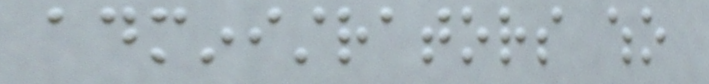administrators who
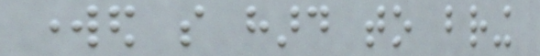worked so hard to bring
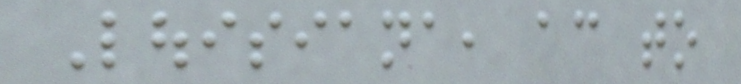Louisiana, according to
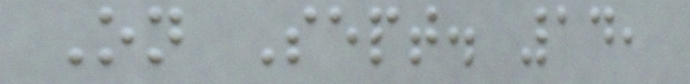On Sept. 14,
